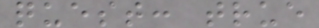quest: true
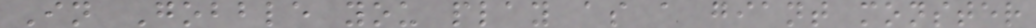In Gobble you play as a giant monster
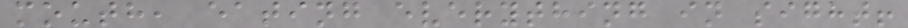mouth, eating everything in sight!
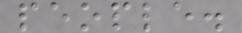people.
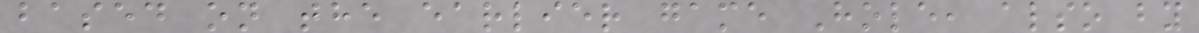based on the earlier game Hole, also by
